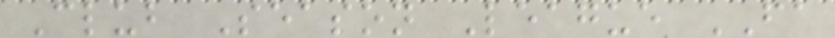Club Season League FA
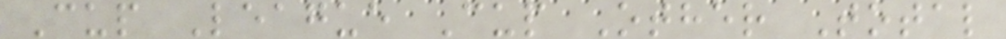Cup League Cup Other Total
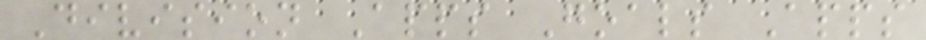Division Apps Goals Apps
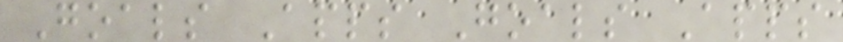Goals Apps Goals Apps
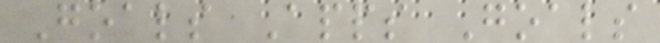Goals Apps Goals
